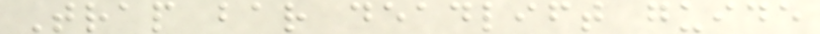Trap bar deadlift guide
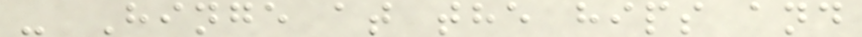- Hinge at the hips and
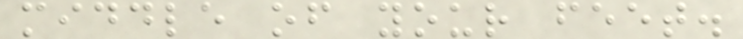middle of your feet.
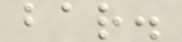bar.
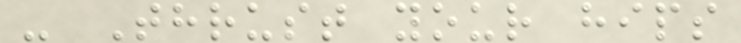- Thrust your hips
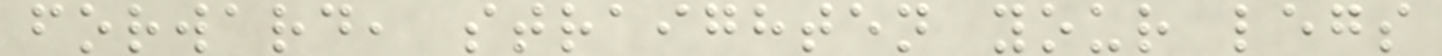forward, straighten your legs
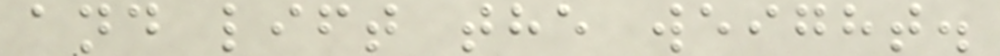and lift the weight.
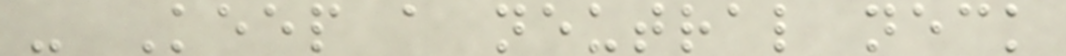- Keep a neutral neck
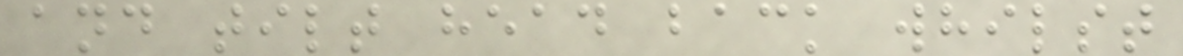and tilt head back whilst
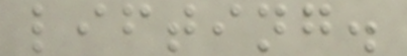lifting.
